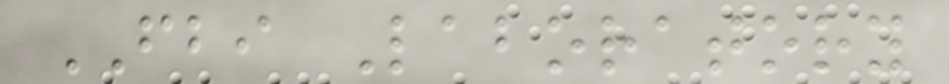FBI Laboratory
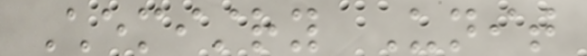Chemistry Unit
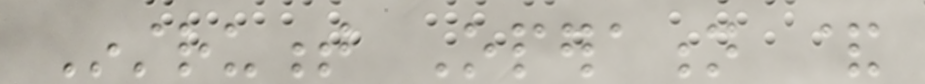Instrument Operation &
